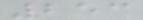253
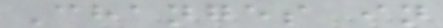Changes in
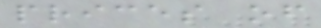prices of
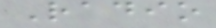Radio
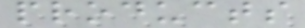products
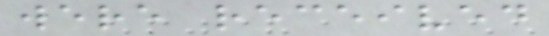were received
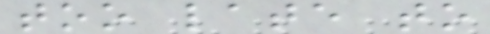too late to
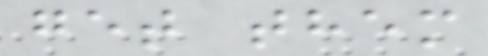get them
